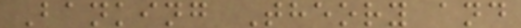Banking Theory and
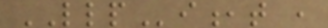LLPi,t ,
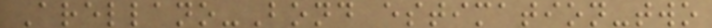Arellano-Bond estimation-two
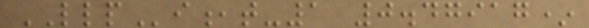LLPi,t-1 0.47917*
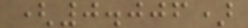(0.006)
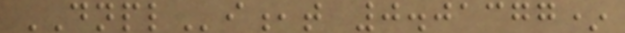DNPLi,t 0.01377*
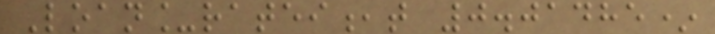Loan_ratei,t 0.01485*
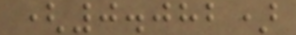(0.082)
